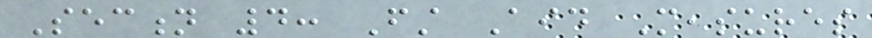Section 4: First Aid Measures
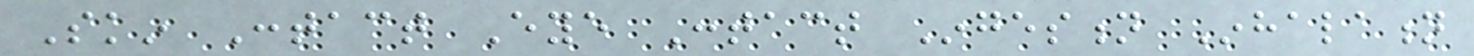Skin Contact Eye Contact Ingestion Inhalation
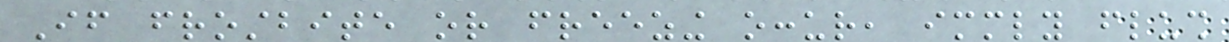If frostbite or freezing occur, immediately flush
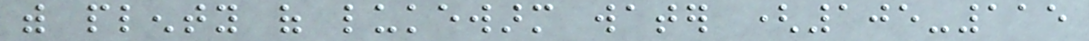with plenty of lukewarm water (105-115
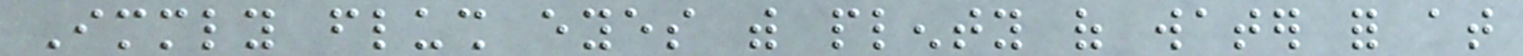Immediately flush eyes with plenty of water for at
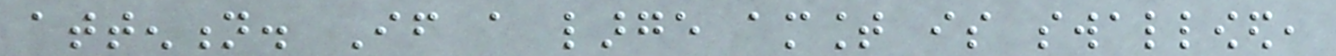attention. If a large amount is swallowed,
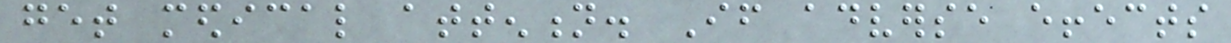get medical attention. If adverse effects
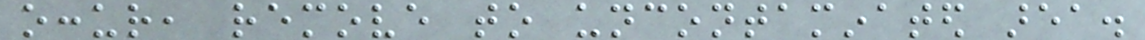occur, remove to uncontaminated area.
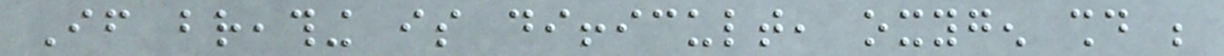If breathing is difficult, oxygen should be
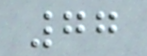77
